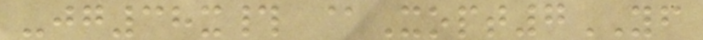-jg38x# @Xopt7YF
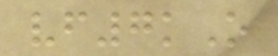vf7kO
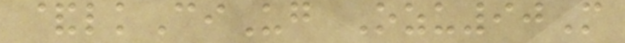&lkCiUg Ozu90M
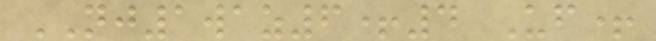NJ1waz6+4 Uf+
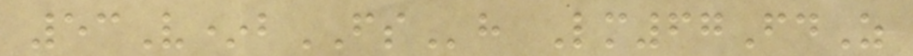53V*bFSh Lm67FdZ
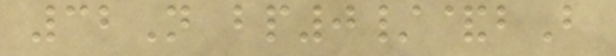32N bp0/&bB
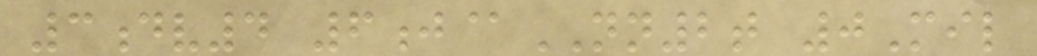3dv4 6j@NN2t 0Mil
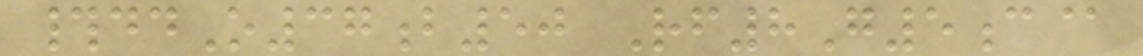#ddO37b50 Rf8G5c@
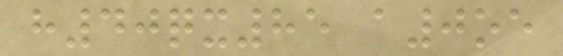h40qx85 a0oe
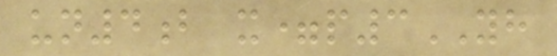un4b x=p3YH
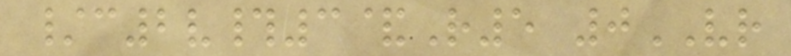/c2v#3&R5 0VR
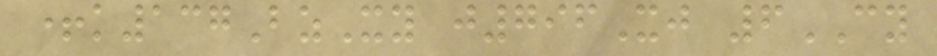+k137BzXy j796Xj 6CY
